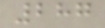287
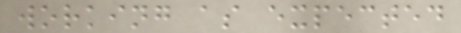working as expected
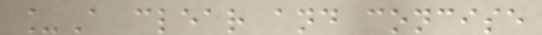_A clear and concise
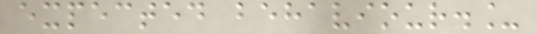expected behaviour._
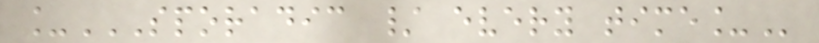_SPORADIC / EVERY TIME_
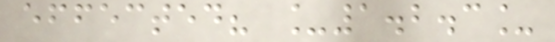effected? _1.2.3_
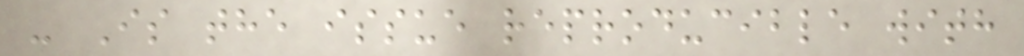- Is the issue reproducible with
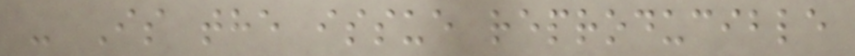- Is the issue reproducible
